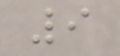9
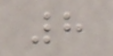8
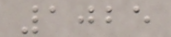1025
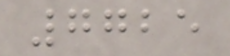7725
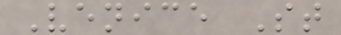Venice St
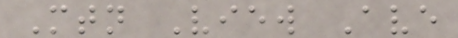Mtn View Ave
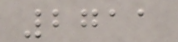2711
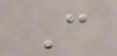C
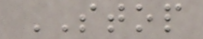STOP
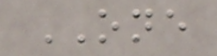ONE
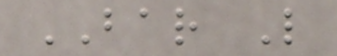BAR L
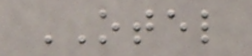OTEL
